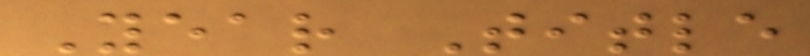Year Title
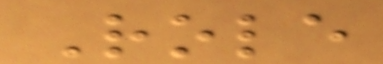Role
